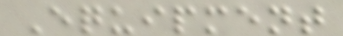Equipment
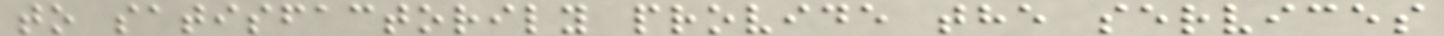to satisfactorily provide the services
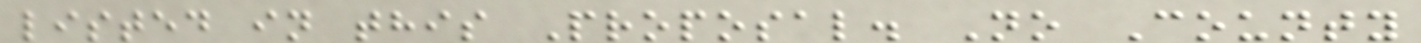listed in this Proposal. No County
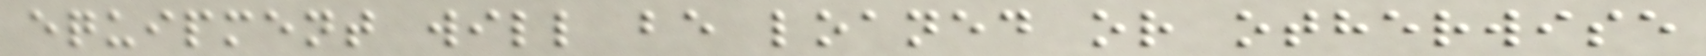equipment will be loaned or otherwise
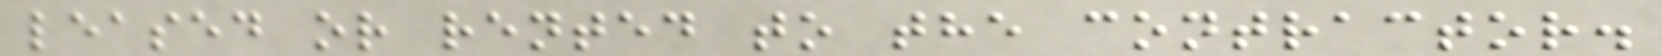leased or rented to the contractor.
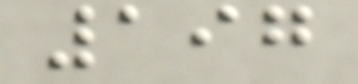197
